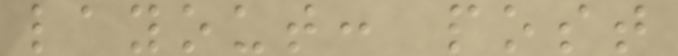layout: post
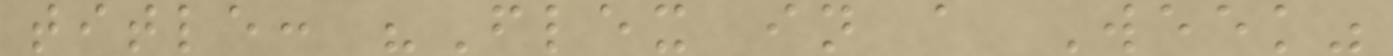title: "Flex in a Week"
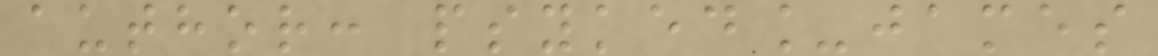author: psyked_james
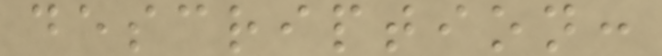description:
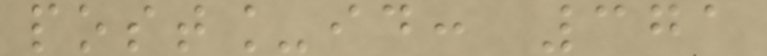post_id: 371
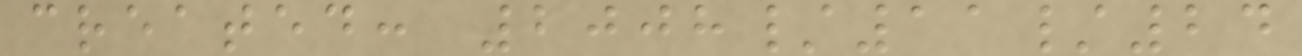created: 2008/11/24
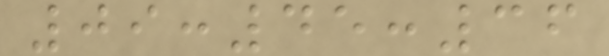09:45:36
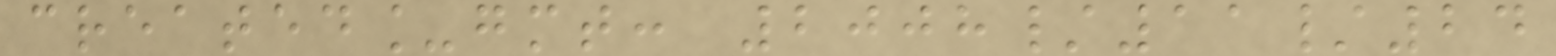created_gmt: 2008/11/24
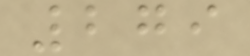279
